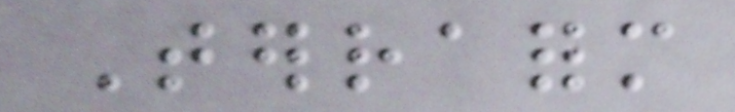Terraform
